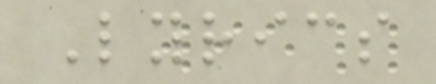Lyrics
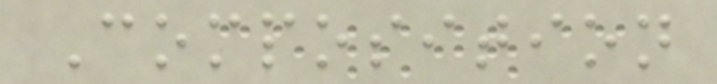Composition
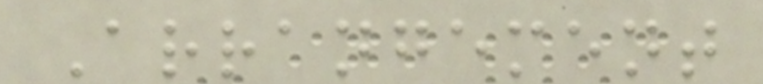Arrangement
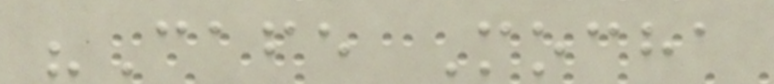"Cafe Mocha
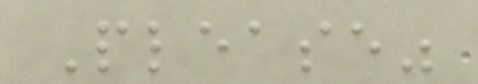Please"
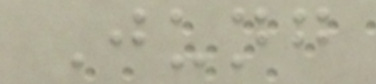Jung
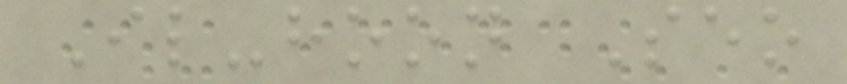Il-hoon Seo
